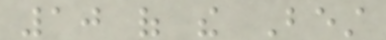10 of the Best
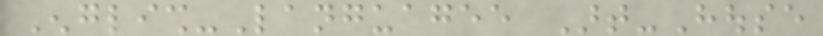English-Languagee Art-House
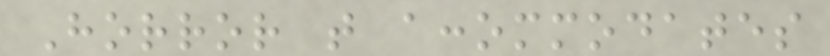Horror that accommodates
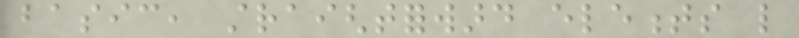basic, straightforward elements like
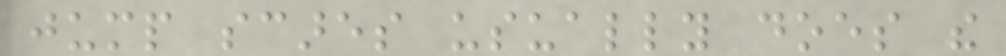jump scares usually does the
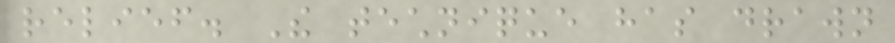relief. The technique has drawn
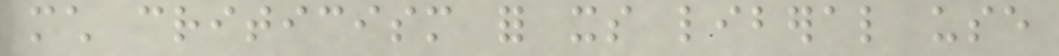much criticism for its liberal use
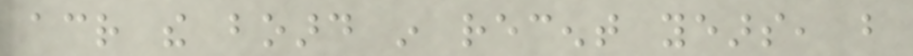across the board in recent years, but
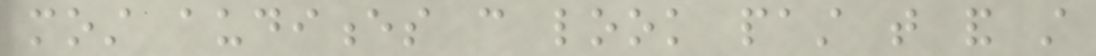most audiences can look past that and still
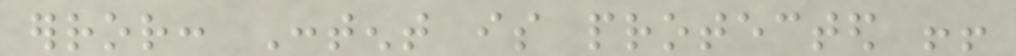error: Content is protected !!
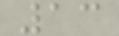13
